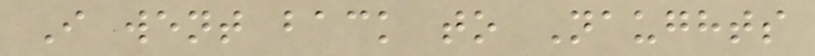I went back to Naughts
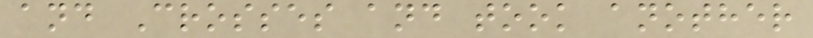and Crosses and took another
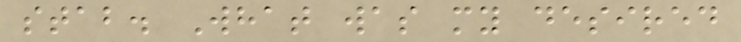stab. What was my desired
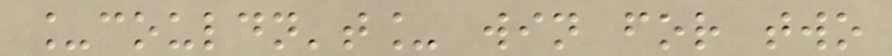_couldn't_ win for two
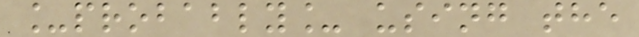_probably_ using the
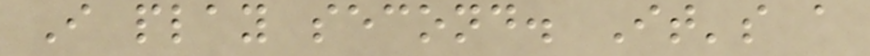I play second. It's a
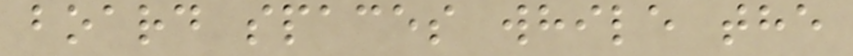board spaces while the
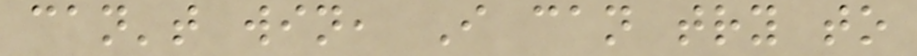can't win, I can try to
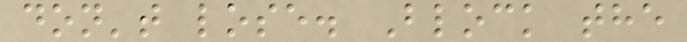don't lose. Block the
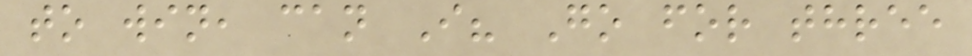to win, can I? Go for three
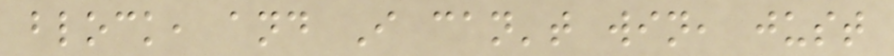block, and I can't win, just
